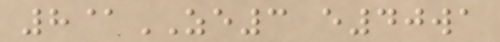8@ZE3 e40wa
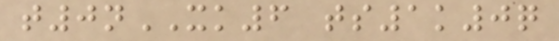t0nXK6 ts1k0q
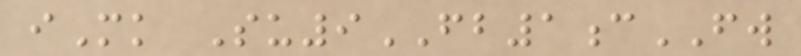iMk Su9FB1cFW
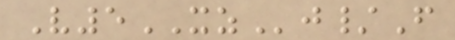V5XZj/F
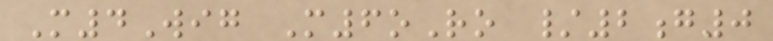M4Wig M6oRo /2g0
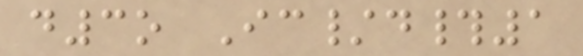d3o Ic/d#1
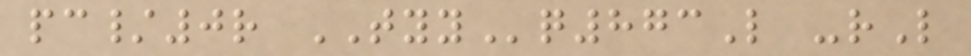pc/0r TYYq873L -rL
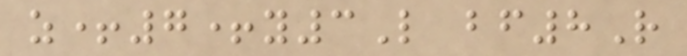z+7+y3L bf8R
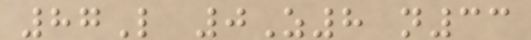87L 0Z8 n33
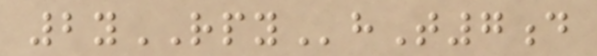2yRPYhT7d
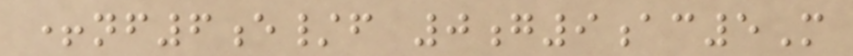+nf6e/f 0g9ac5M
